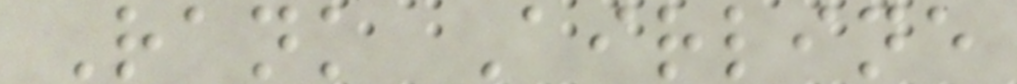Rank Airline
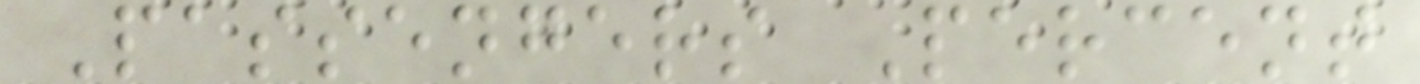Passengers Percent
